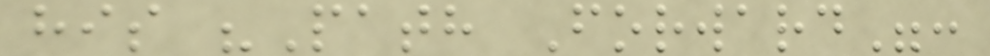his "Path Forward":
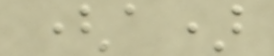(a)
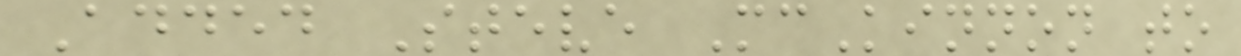Added Steve McKinnon to
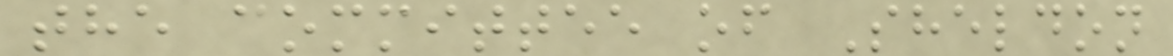the committee of Sheldon
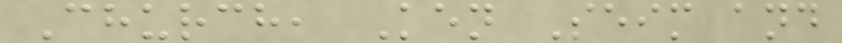Church, Ken Seim and
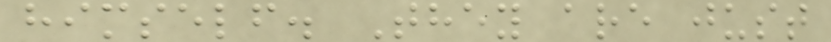himself. They are just
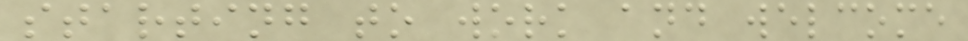starting to work and welcome
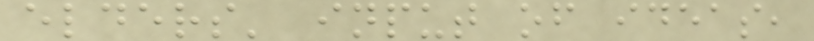elders' input of ideas,
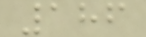186
